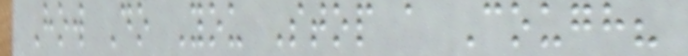How Do You Stop a Cough?
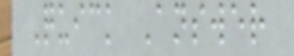Quick Answer
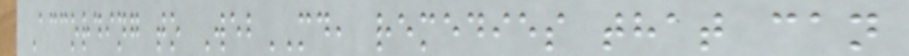According to WebMD, remedies that can
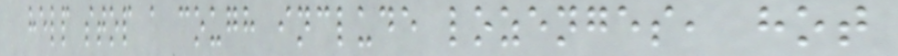help stop a cough include lozenges, hot
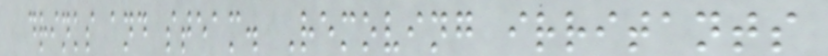drinks and steam. Removing irritants
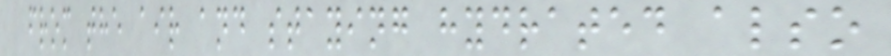from the air and staying hydrated also
